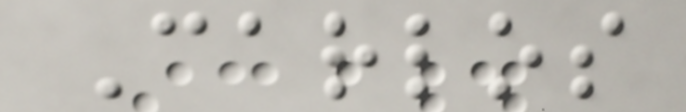Carlos
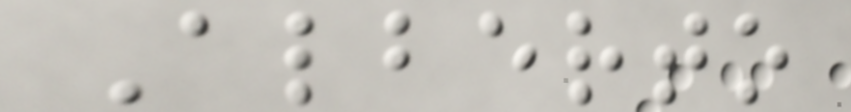Alberto
